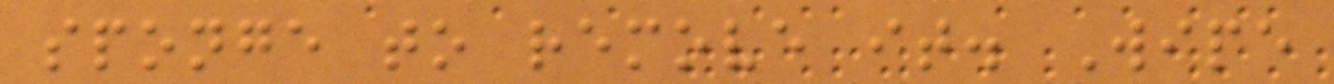sponge to remove it. Wipe
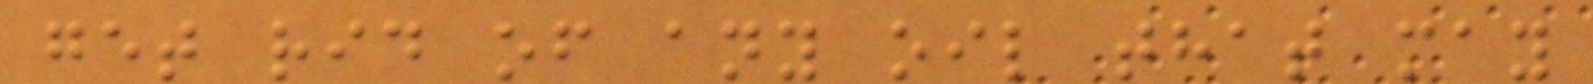get rid of any oil that may
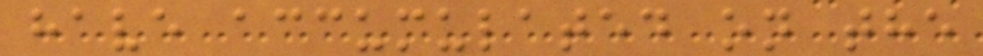have accumulated on the
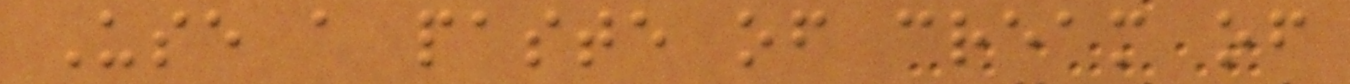Use a paste of cream of
